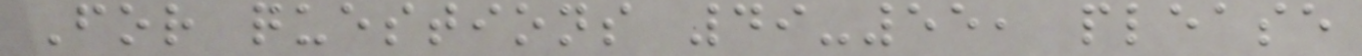For questions 49-55, please
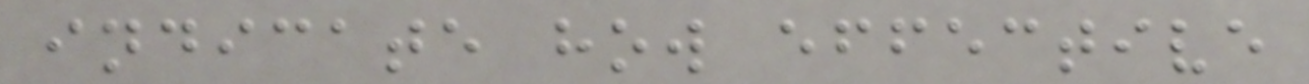indicate how effective
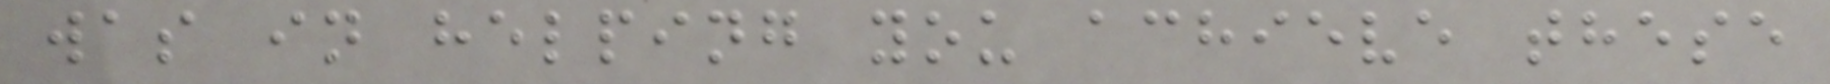was in helping you achieve these
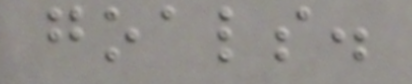goals.
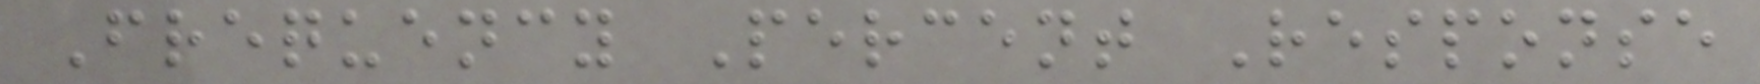Frequency Percent Response
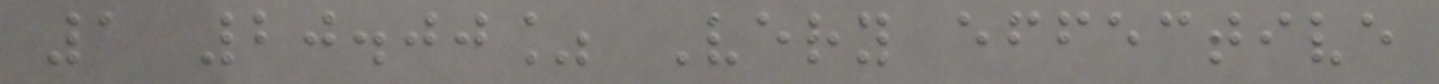1 20.00% Very effective
